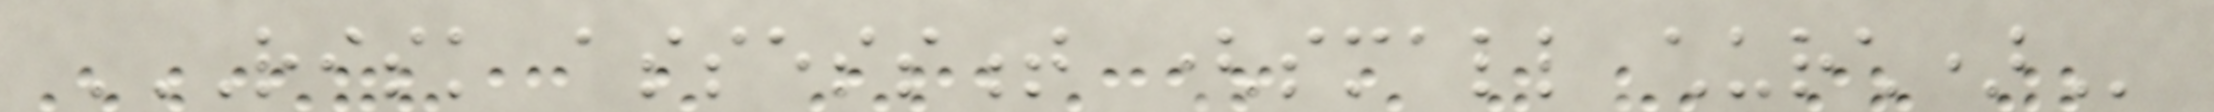RISK ASSESSMENT (SMALL CHURCH)
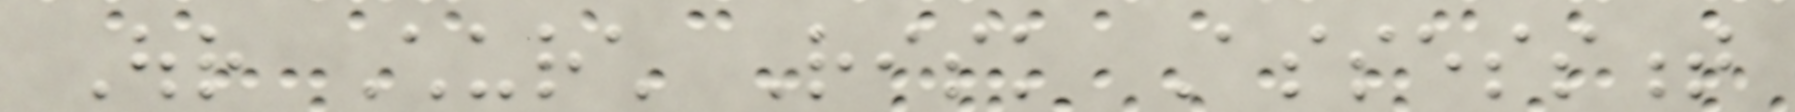Our Church Risk Assessment
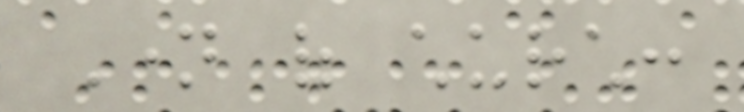Name of church:
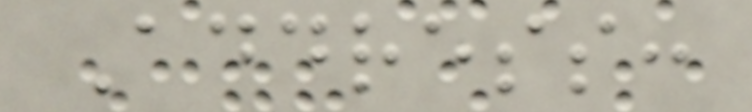Address:
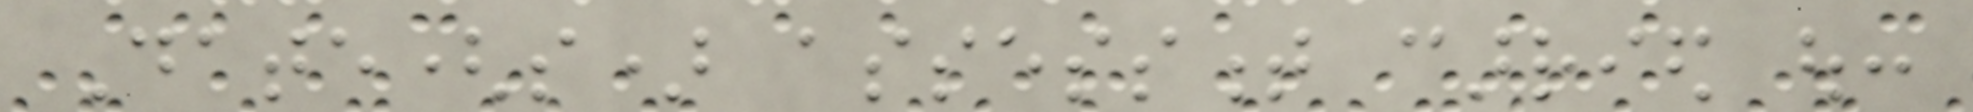Date(s) assessment carried out:
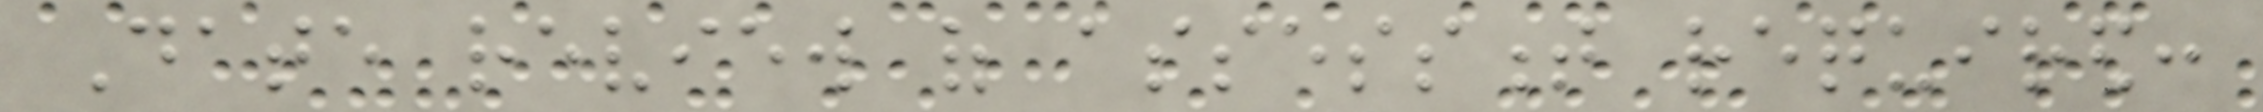Date review of assessment required:
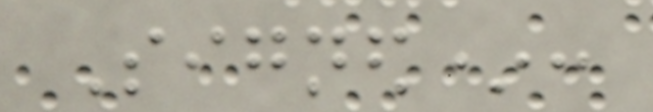Signed*:
